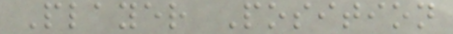Player Position
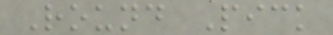Round Pick
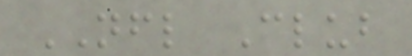NFL Club
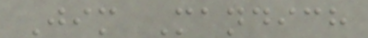Jim Mandich
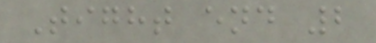Tight end 2
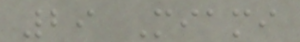29 Miami
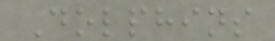Dolphins
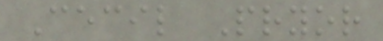Cecil Pryor
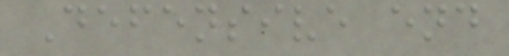Defensive end
